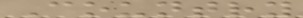Country
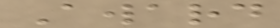Award
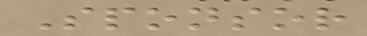Sponsor
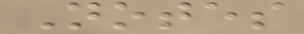Notes
